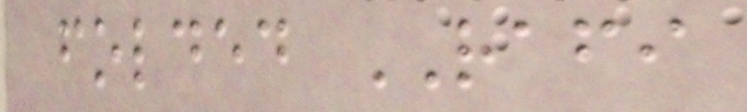folded RAFI
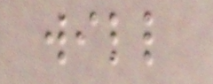will
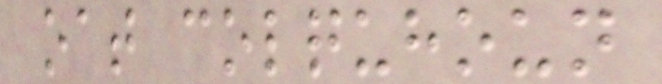oat colquhoun
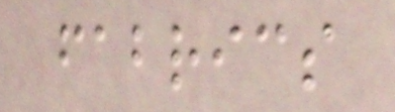fabrics
